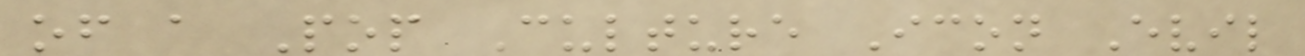of a Pop Culture Icon Evil
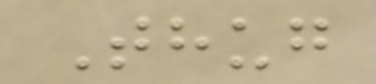Thug
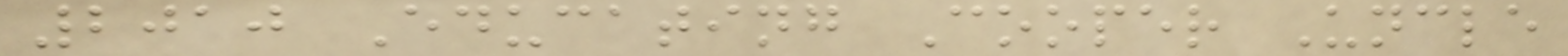2010 Educating Cooper Uncle
